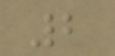2
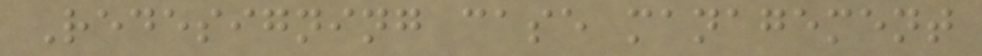Redesigning case management
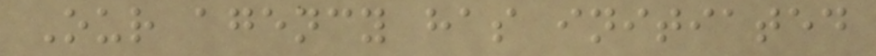Our agency has initiated
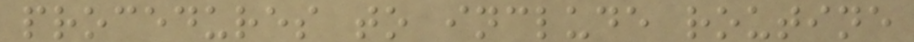procedures to include routine
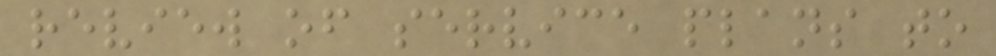review of service plans to
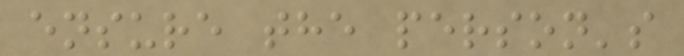ensure the person's
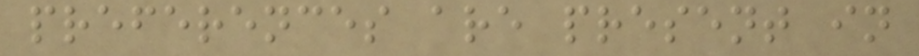preferences are present in
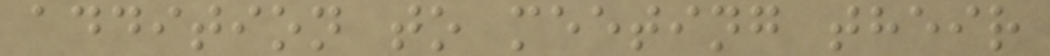addition to meeting their
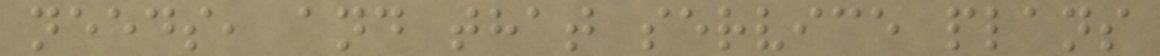needs, and that service plans
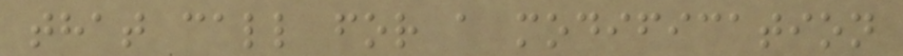that call for a modification
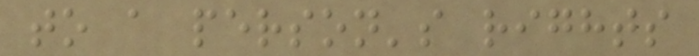to a person's rights
